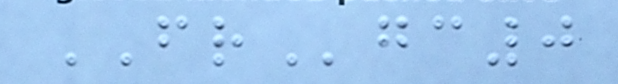FRgc0
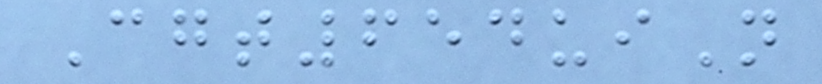Cgt654uiN
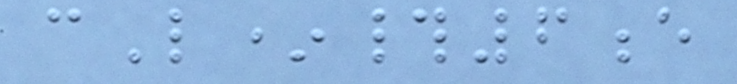cL*#6e
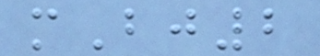mBj2
